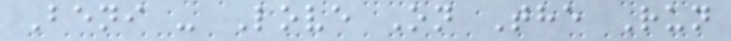Beni - Love On The Run
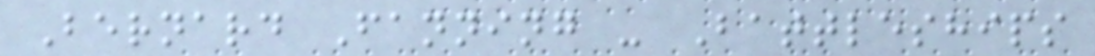Bernard Fanning - Battleships
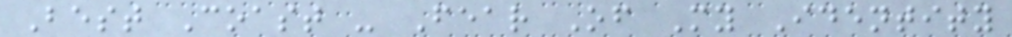Best Coast - Fear Of My Identity
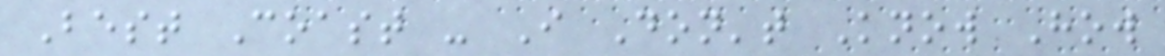Best Coast - I Don't Know How
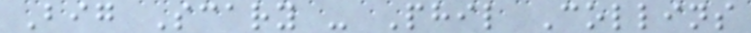Big Scary - Phil Collins
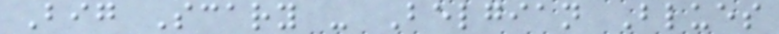Big Scary - Belgian Blues
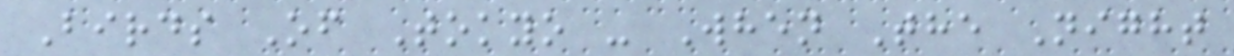Birds Of Tokyo - When The Night
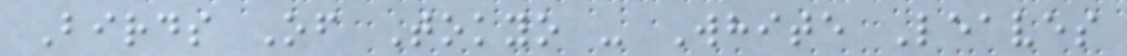Birds Of Tokyo - White Leaves
